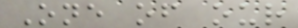One of our
